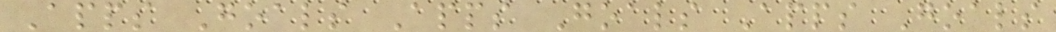Apps Goals Apps Goals Apps Goals
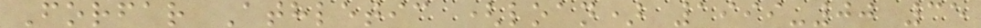Forfar Athletic (loan) 1999-00 35
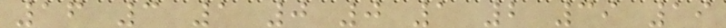16 3 1 0 0 1 2 39 19
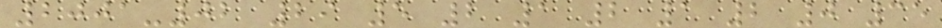2001-02 29 5 2 1 2 1 2 0 35
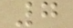7
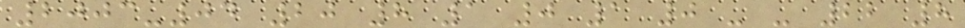2003-04 20 8 1 0 1 0 - - 22 8
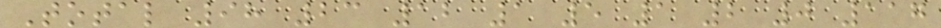Total 98 23 12 1 5 1 2 0 117
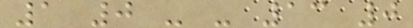1 0 - - 13 0
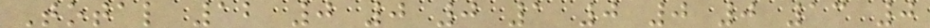Total 12 0 0 0 1 0 0 0 13 0
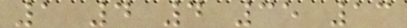1 4 4 35 13
